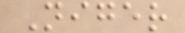Niger
